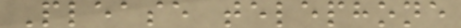Please telephone
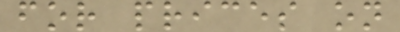for prices on
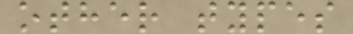other types
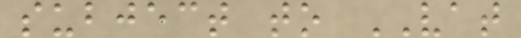subject to VAT
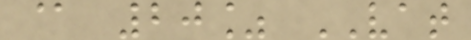@ 20% VAT
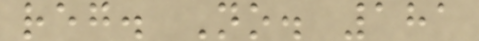reg. No. 181
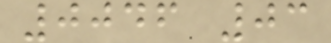0046 03
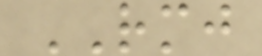RMJ
